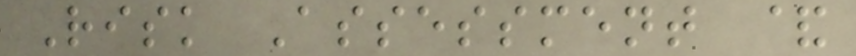Risk Assessment &
